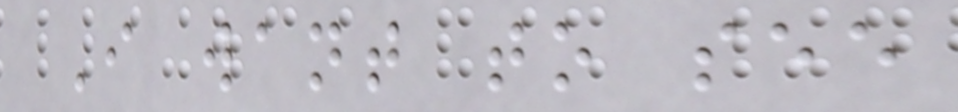I want to see
